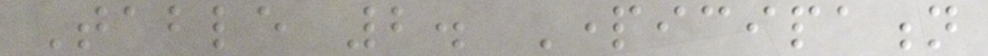Table 2. Participation
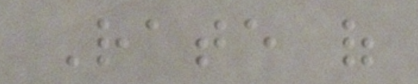Rate of
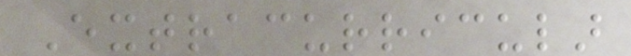Extracurricular
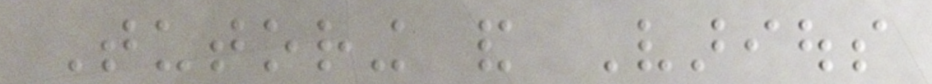Tutoring and Various
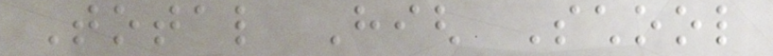Total High School
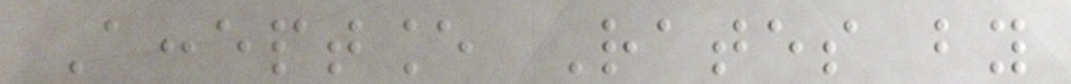Acceptance Rates by
